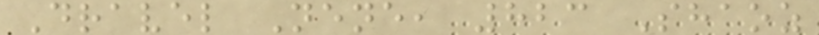Dravel Nene, 823 Shaoz
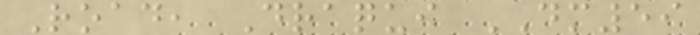Road, Draqui DM59
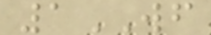1WF
